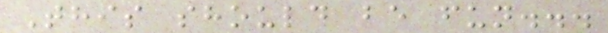This should be fun...
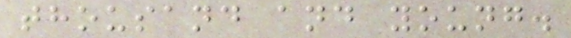thousand and young.
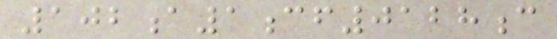102a1cf0128c
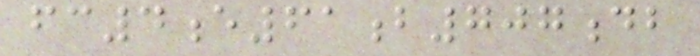fc4e61b707db
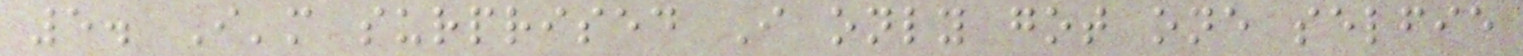5. I'm surprised I only got one selfie
